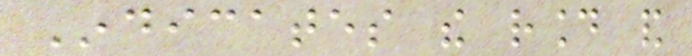Indicates the round and
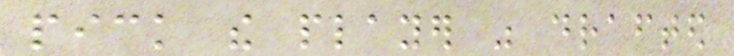pick the player was drafted
